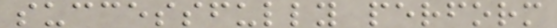successfully perform
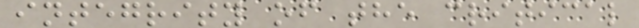integrity of the critical
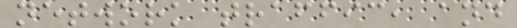network traffic, and
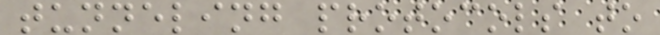tunneling protocols to
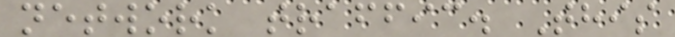network traffic. This
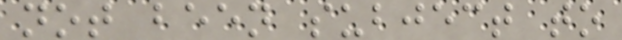not been subject to
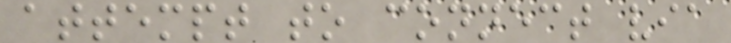attempt to connect via
